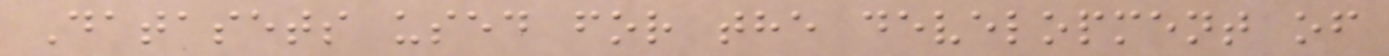Datasets used for the development of
